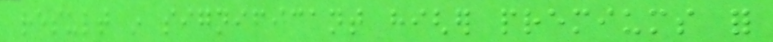result in significant higher premiums for
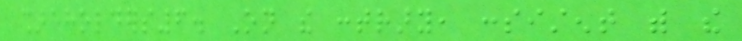shareholders6. On the contrary, consistent with the
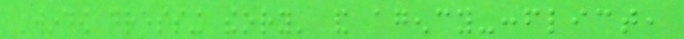'window dressing theory' and agency-conflict,
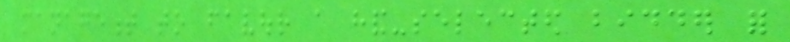management to favour a hand-selected bidder for
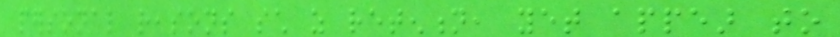personal reasons such as retention, yet appear to
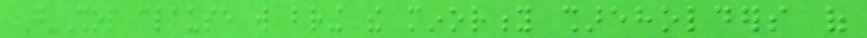Go-Shop clause will bring the minority shareholders of
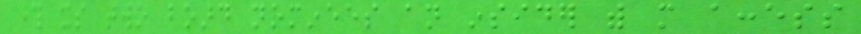through its two board nominees an insider with more access
